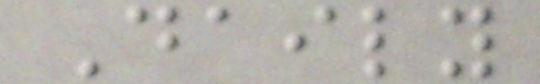Daily
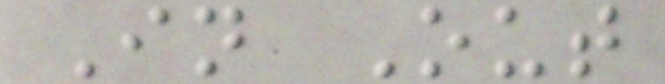In Out
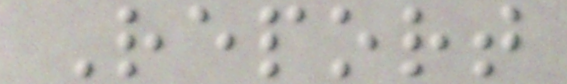Report
